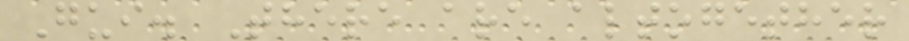Gui. There are altogether
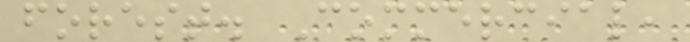forest. Commercial,
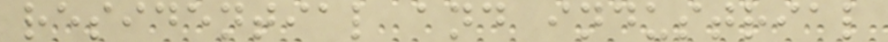residential and industrial
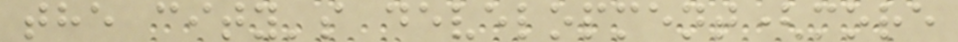the city's development(more
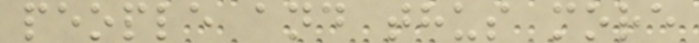people and thus more
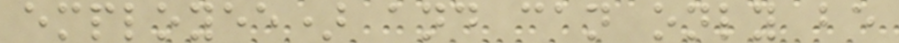employee) and can only be
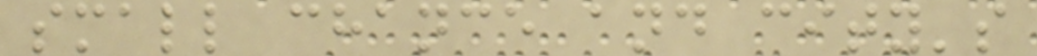small chance and city's
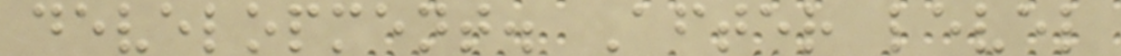development. After level
